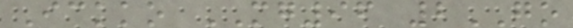Ickko MG96 2GO
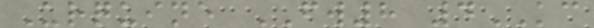Urquine FW8 4KC
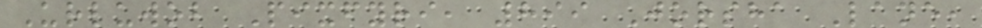Urluwob Pixfyri, 899 Jorsha Lane,
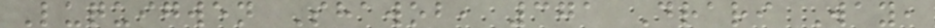Luquigwen Shawob, 371 Drari Way,
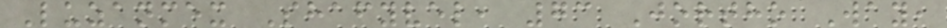Luzanmex Shafyvel, 73 Jortho Way,
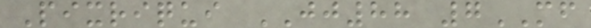Pixriqui JJ88 7MF
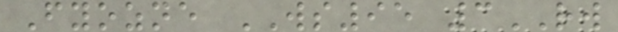Fyozne WS95 3RW
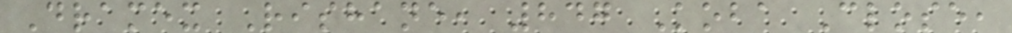Dramex Rishane, 847 Koba Close,
